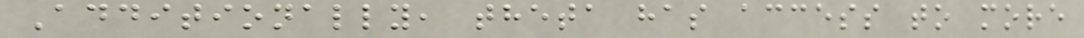Additionally, theta has access to more
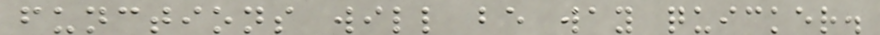functions will be way quicker.
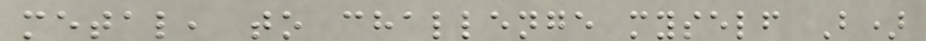metal, to challenge myself B)
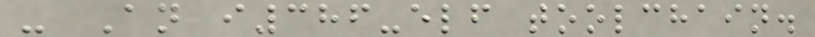- An i386-elf toolchain.
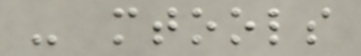- mtools
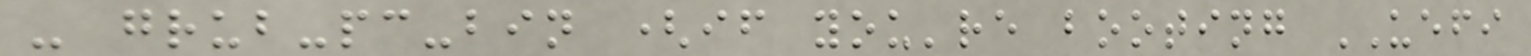- grub-pc-bin (if you're booting UEFI
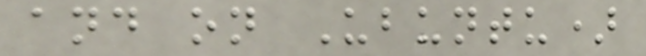and on Ubuntu)
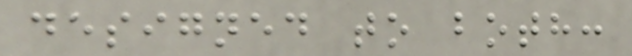designed to both:
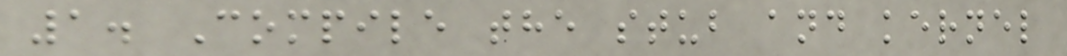1. Compile the stub and kernel
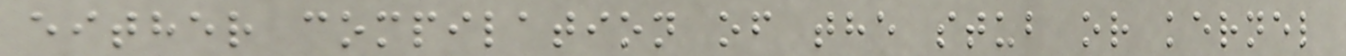either compilation of the stub or kernel
